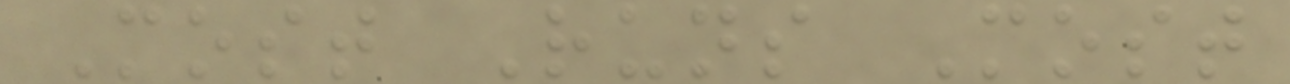Most Runs Most
